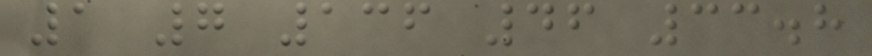1 7 136 46 33.8
